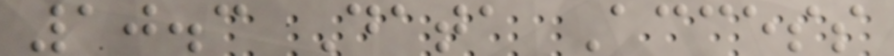10.3 Data Access
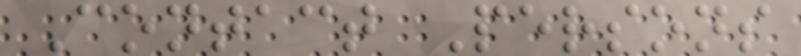Contact Persons
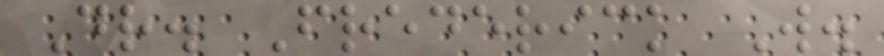Dr. Frederick W.
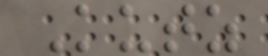Kutz
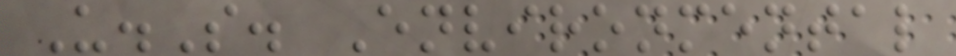U.S. Environmental
